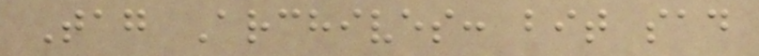Tag Archives: bit sad
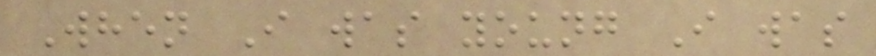When I was young I was
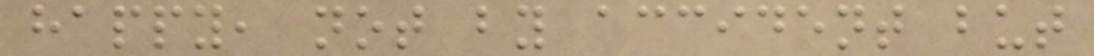happy, not by accident but
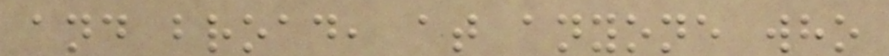and broad, at anyone who
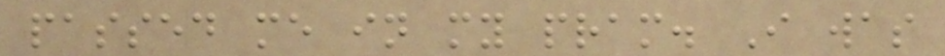passed me in my pram. I was
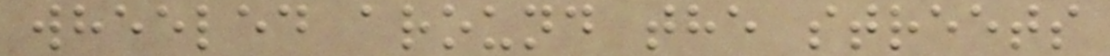wheeled around the streets
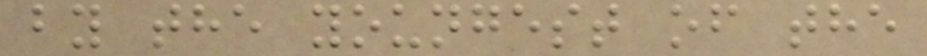by the youngest of the
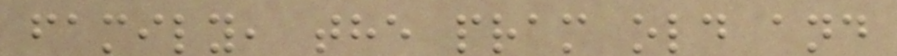family, the pram old and
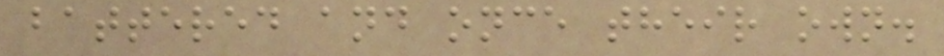battered and once their own.
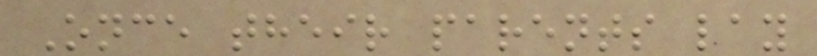Once their parents lay
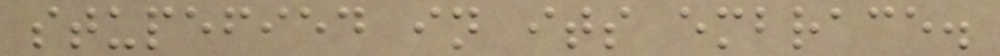stupefied in its embrace.
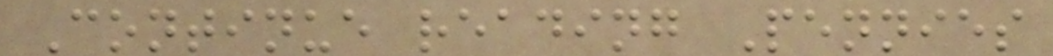Continue reading Pennies
